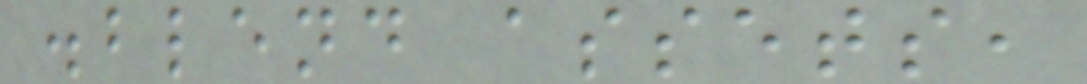.blend assets,
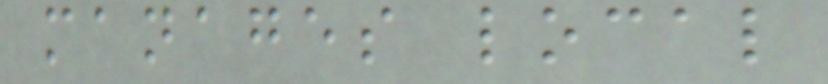manages local
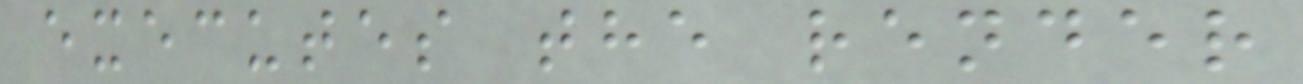executes the render
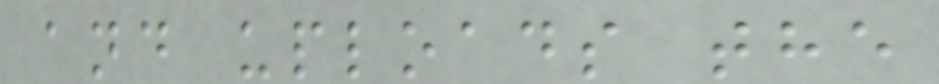and uploads the
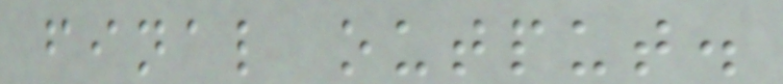final output.
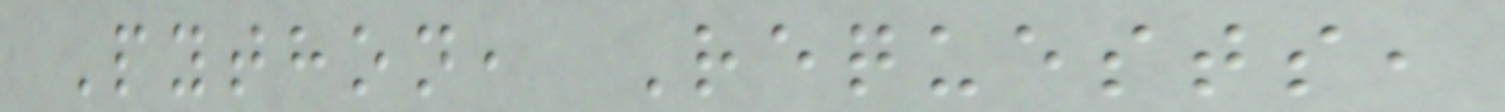Python, Requests,
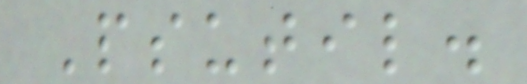Psutil.
